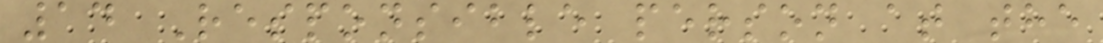14 Responsible person at the
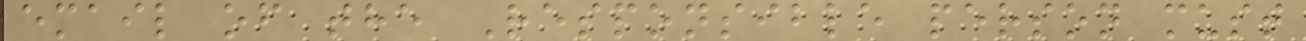email of the Responsible person must
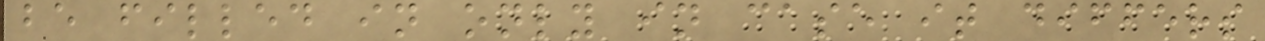be filled in only in case it differs
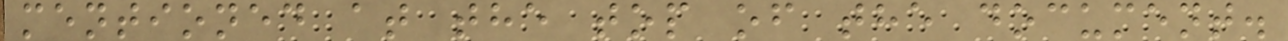mentioned at the top of the document.
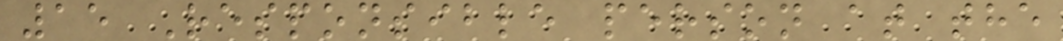15 Responsible person at the
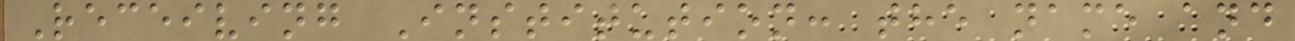Receiving Institution: the name and
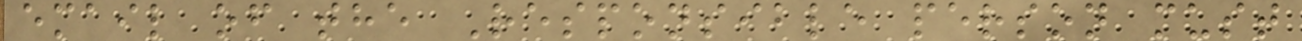email of the Responsible person must
